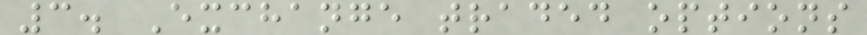3. Exchange traded options
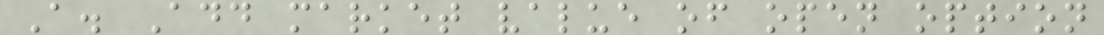A. Add market value of open option
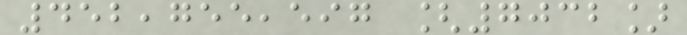452,755,597 [7032]
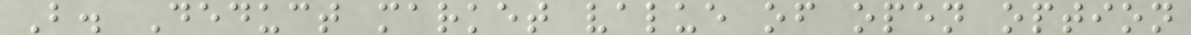B. Deduct market value of open option
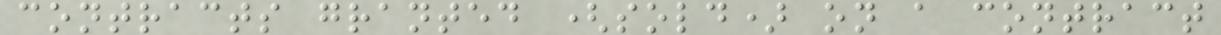contracts granted (sold) on a contract
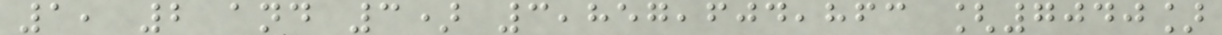1, 2 and 3) 3,857,604,863 [7040]
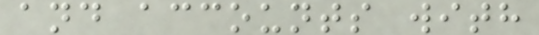and accounts with
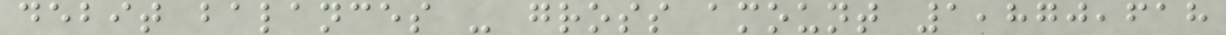debit balances - gross amount 1,870,618
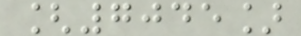[7045]
